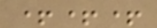+++
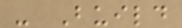- Build
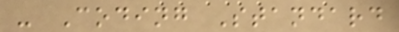- Coding Standard
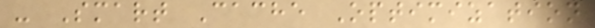- Smart Cache Optimization
